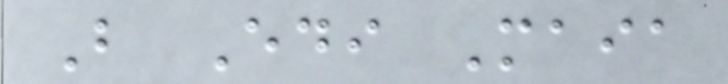B Edi Maia
